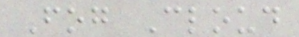Fog Cloud
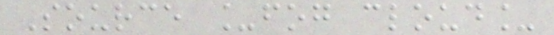Source _fog cloud_
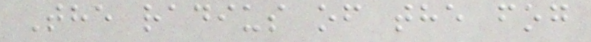The radius of the fog
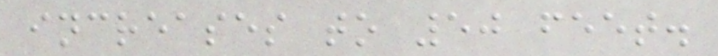increases to 50 feet.
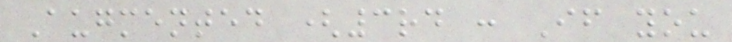Augmented (3rd : If you
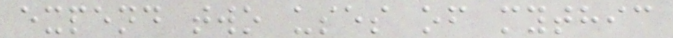expend two uses of mythic
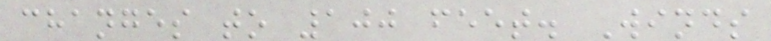changes to 100 feet. Winds
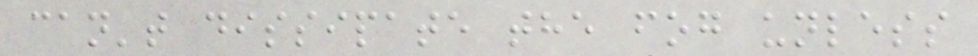can't dissipate the fog unless
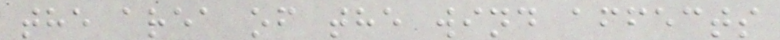the area of the wind affects
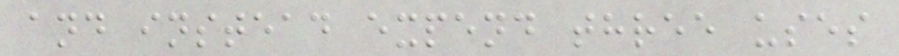and instead expend three uses
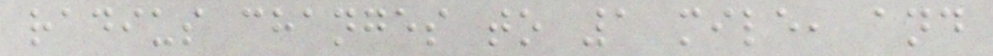radius changes to 1 mile, and
